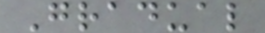Gradual
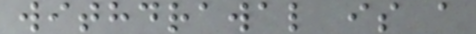withdrawal is a
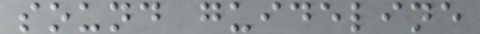sound guideline
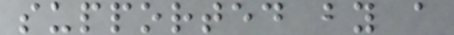supported by a
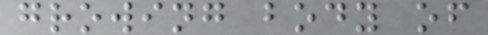growing body of
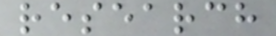research
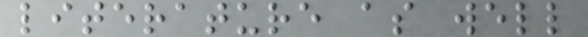literature as well
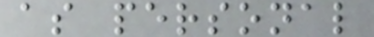as personal
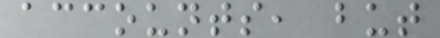accounts, but
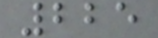225
